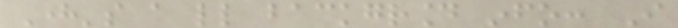Here's a little background info: I
